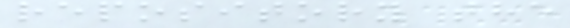repository the
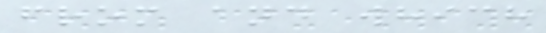from and which
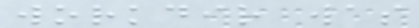workdir was
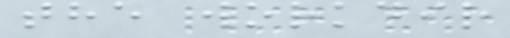the workdir
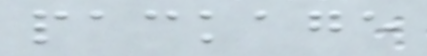package
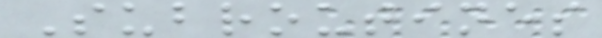Subroutines
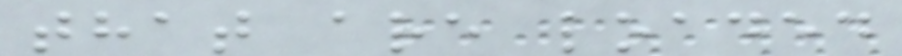that are loaded
